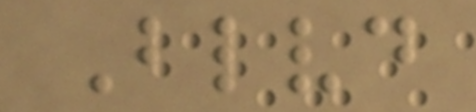Blvd
